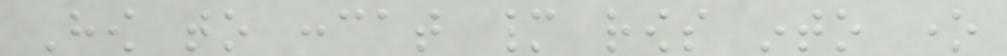How to concat many rows into one
